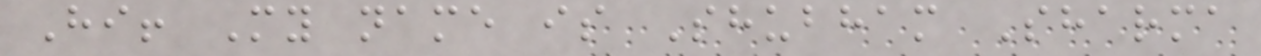Hi! My name is Shubham Sharma
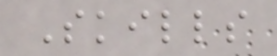Skills
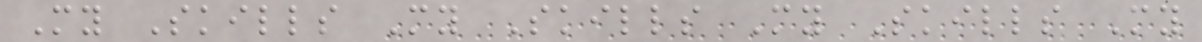My Skills My Skills My Skills My
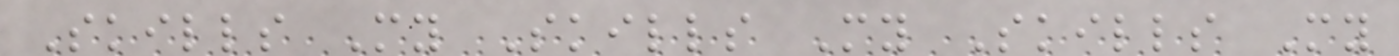Skills My Skills My Skills My
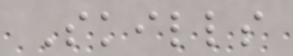Skills
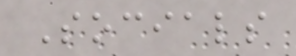Socials
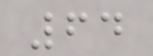64
